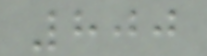800
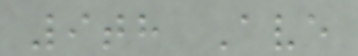9th Ave
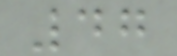47
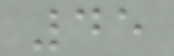45
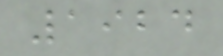1924
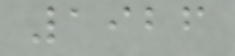1926
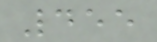455
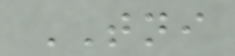TNI
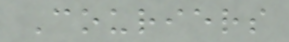Couriers
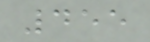455
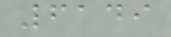6149
